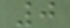0
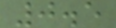0.5
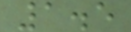1.5
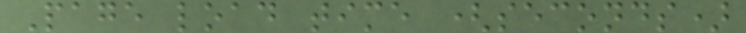Page load time (seconds)
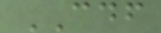CDF
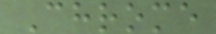Chrome
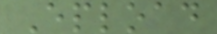Epload
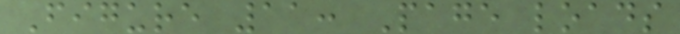Figure 11: Page loads
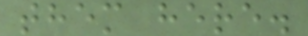them here.
